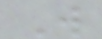W
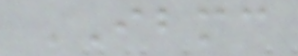IBMC
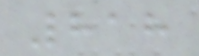818
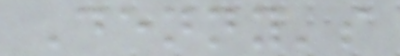Denny's
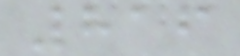816
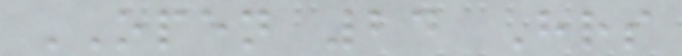OPEN 24 Hrs
